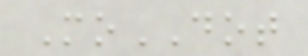MoDOT
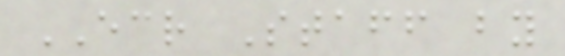ECR Staff by
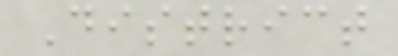District
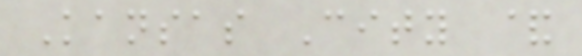Kansas City &
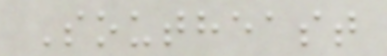Southeast
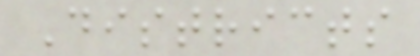Districts
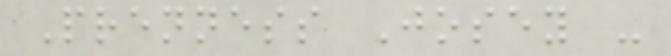Prenness Josey -
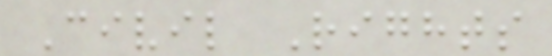Civil Rights
